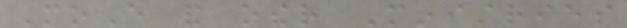MoE and other Ministries
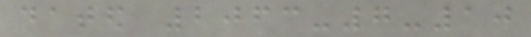dated 2063-7-10
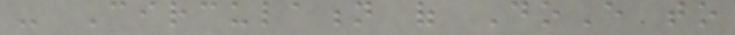- Circulation of DoE to
